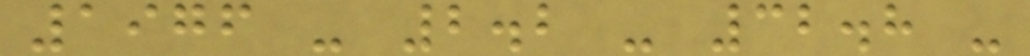1976 - 2.2 - 32.8 -
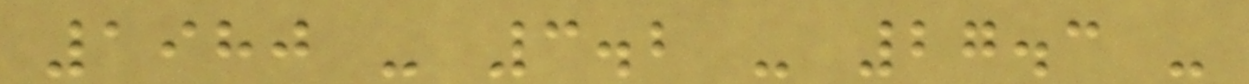1980 - 3.2 - 27.3 -
